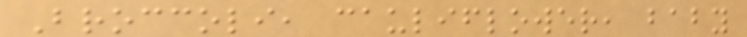Broccoli, cauliflower, baby
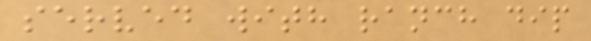served with ranch dip
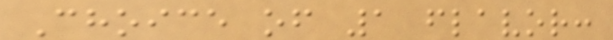Choice of 1 flavor:
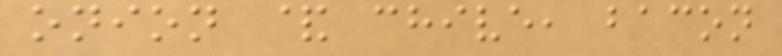onion & chive, bacon
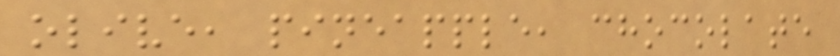olive, pineapple, chocolate
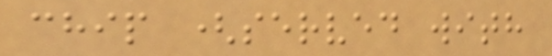chip (served with
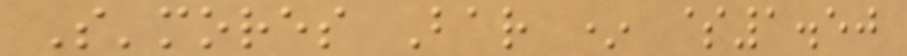S'mores Bar * $1.50
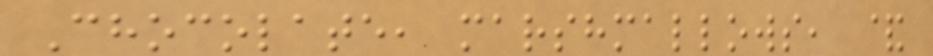Chocolate, marshmallows, &
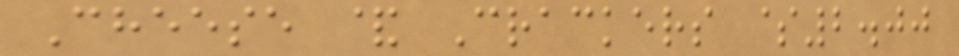Cheese & Crackers $2.00
